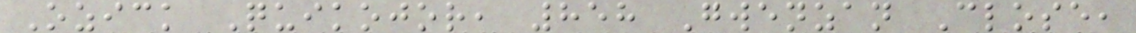Ozick Quikojor, 858 Gwenzan Close,
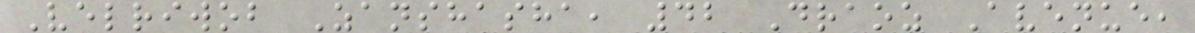Velriwob Zanshasha, 42 Draoz Avenue,
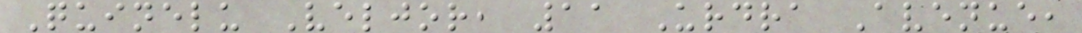Quinelu Veljor, 11 Urdra Avenue,
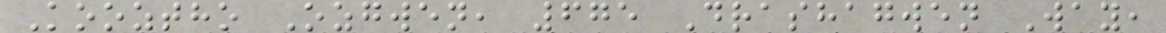Kooztho Ozgwen, 675 Drashagwen Way,
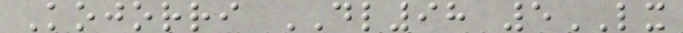Kojorri DL98 5LX
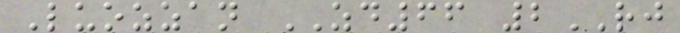Luozzan ZD66 2RJ
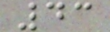43
